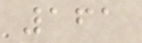161
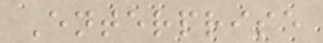Enterprise
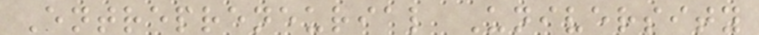Entrepreneurial University
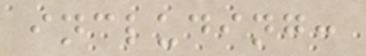including:
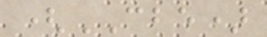(CBE)
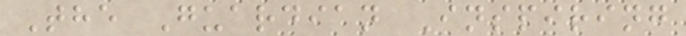The Guardian Inspiring
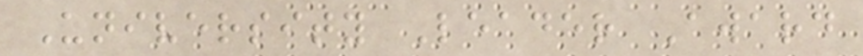University Leader Award
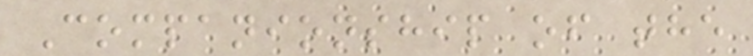Companionship of the
